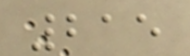215
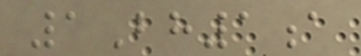1Bh1a
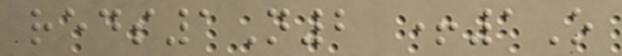reds1N2 +1O
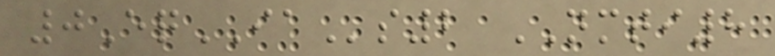0EqIAs2 NMTI8
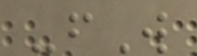-fW
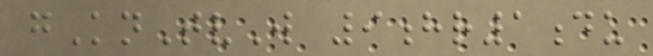gKnTvW 9hr1du
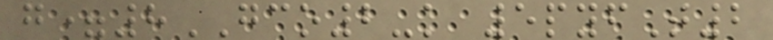g=8GCO2-k 5pyfT2
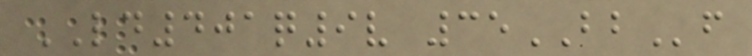LD401q9v 35BBf
